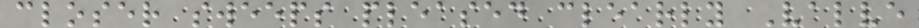closer sweeps pleased clearly Valve
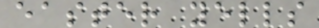easter yells
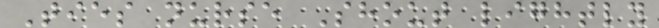Ties nurse Shout lightly
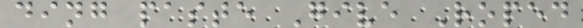ding paste Give Roped
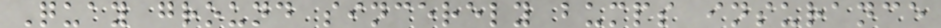Quay ground sincerely bumps insurance
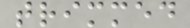trimmed
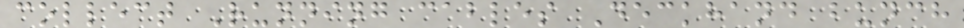collect Running cables Deckhand bunch
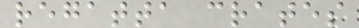regatta crates
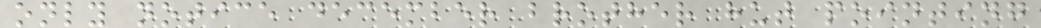only notice december brother hut pointing
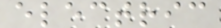electric
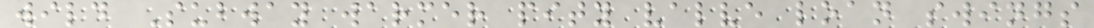wild Subway warmer pity valve loan swings
